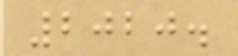2020.
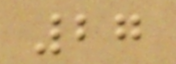27
